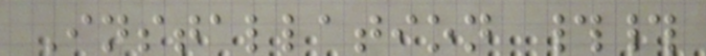Installation ##
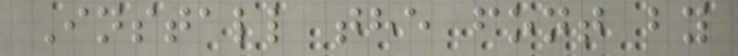Install the font by
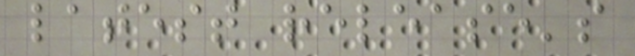latest release's
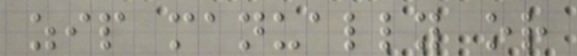zip manually or
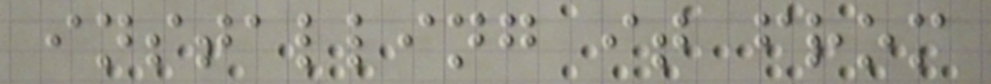installing it from
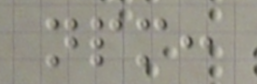npm:
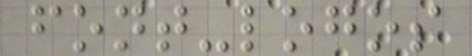font-logos
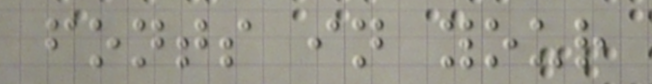fonts in your
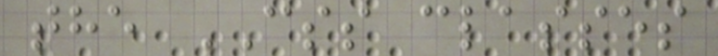the CSS classes
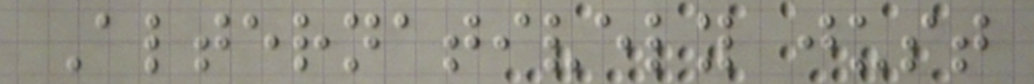Alternatively just
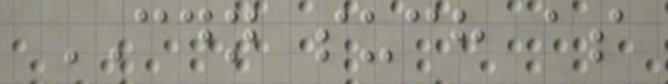CDN such as
